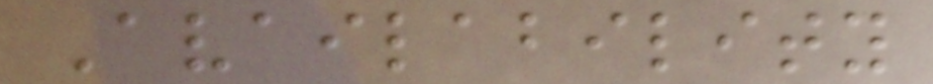Availability
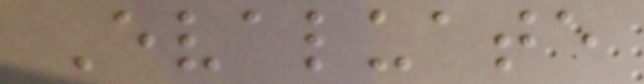Evaluate
